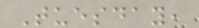Tuesday,
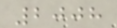2008
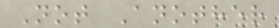Not Another
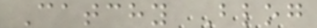Catchy Blog
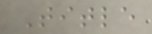Title
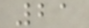21
